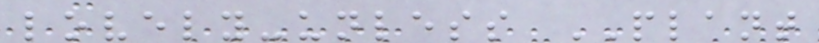lovely-unless PLANT
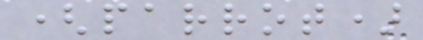(parrot)
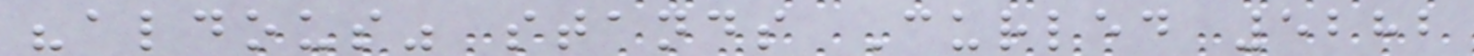"aldous" stands Curled 5282
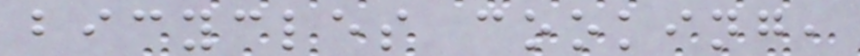bicycles cooking,
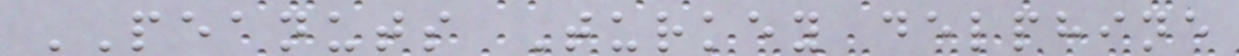PEANUTS Turkey delphine
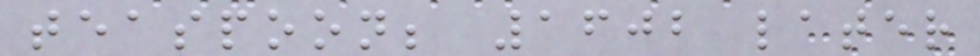teaspoon; 1602 later
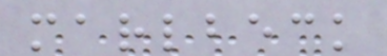marlbeck
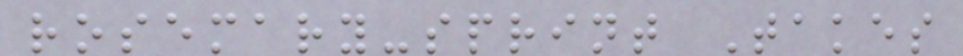rosemary-sprint Takes
